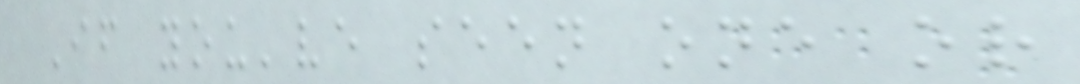If you've seen one or
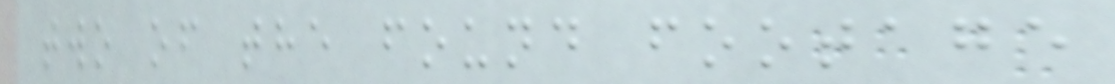two of the found footage
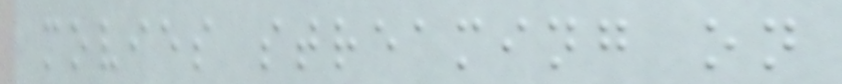movies streaming on
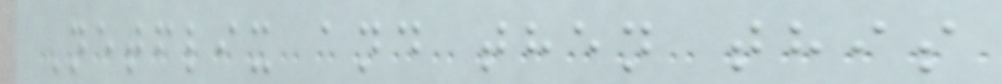Netflix and then this
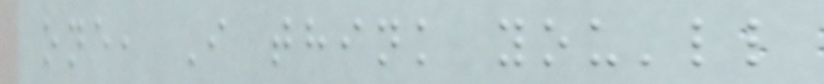one, I think you'll
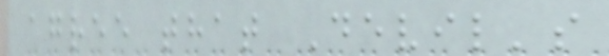agree that Devil's
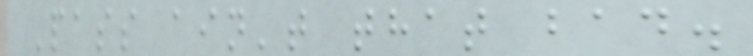Pass ain't that bad.
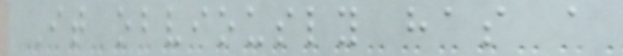It obviously has a
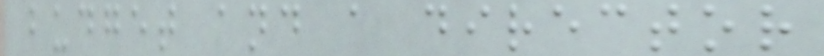budget and a director
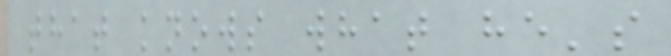that knows what he's
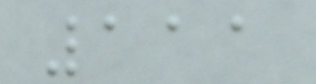111
